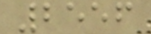2556
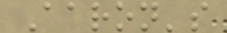Aaron's
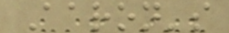Aaron's
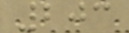203
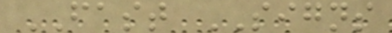FAST SIGNS
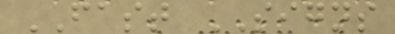FAST SIGNS
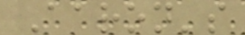Aaron's
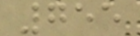755
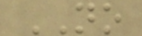NO
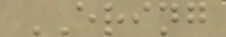ERING
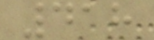418
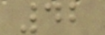42
